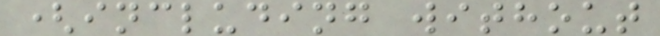(including without
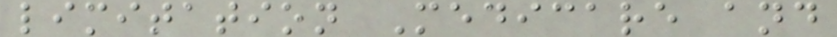limitation Medicare and
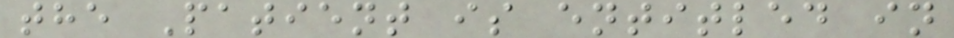the Patient is entitled in
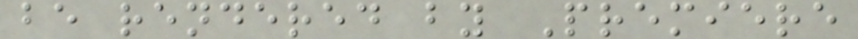be rendered by Premiere
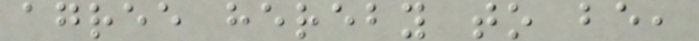agree hereby to be,
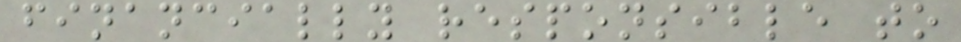financially responsible to
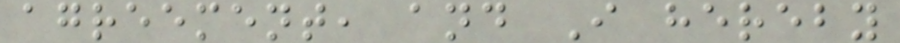agreement, and I hereby
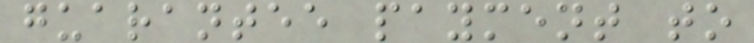guarantee payment to
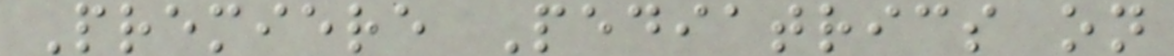Premiere Pediatrics on
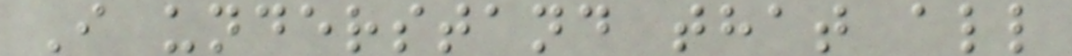I understand that all
